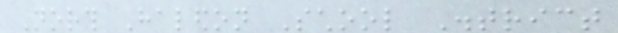North Haledon School District
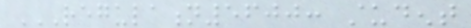REGULATION5600: STUDENT
